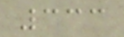333
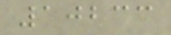10233
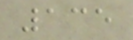135
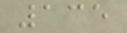135
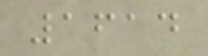1614
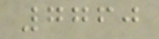7760
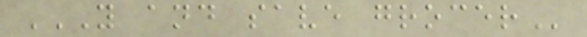Y AND SAVE GROCER
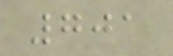701
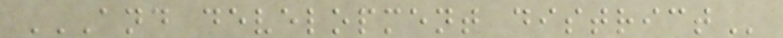AND DEVELOPMENT DISTRICT
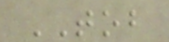TOB
